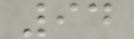94
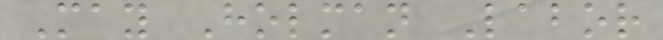May Holman Labor
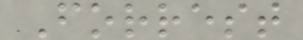Forrest
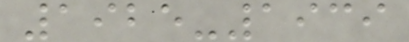1925-1939
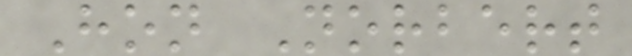Hon Norbert
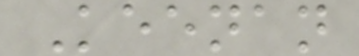Keenan
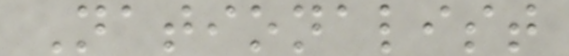Nationalist
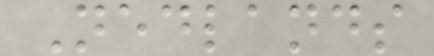Nedlands
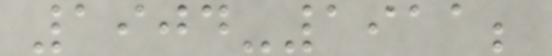1904-1911;
